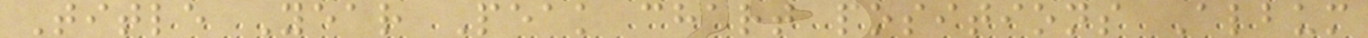Title Year Peak chart positions Album
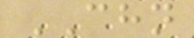CHN
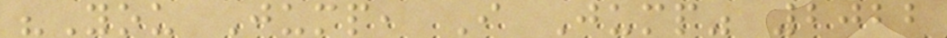"You Jump, I Jump" 2022
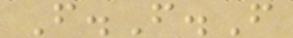F.F.F
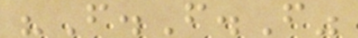"F.F.F"
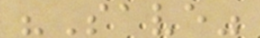"Save"
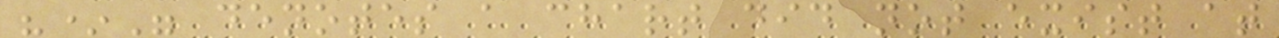"*" denotes a chart did not exist at
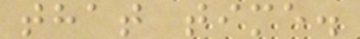that time.
